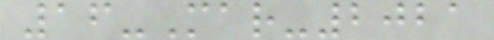16-Mar-2021
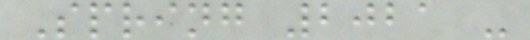Spring 2021 -
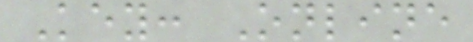Key: Online
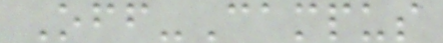Off-Campus
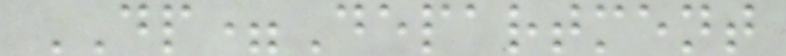DP=Department
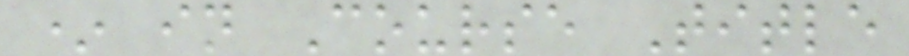* in Course Title
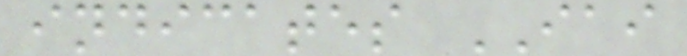indicates IAI
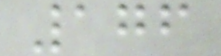176
